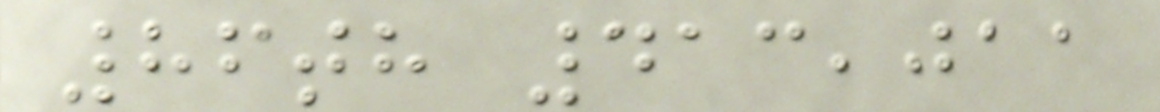86th 413,011
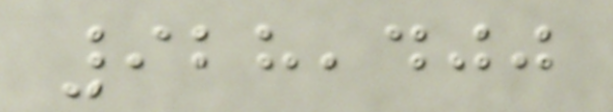928,400
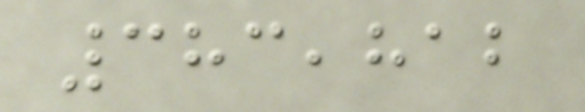383,812
